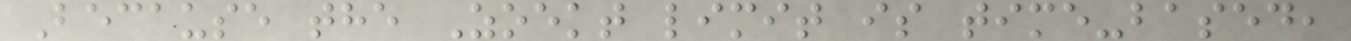Because the Zoekt limit is time-based,
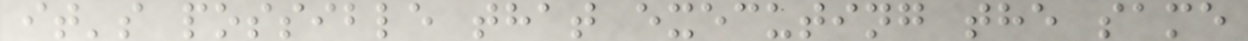it's possible that executing the same
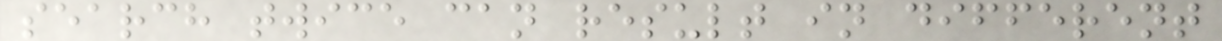search twice can result in different
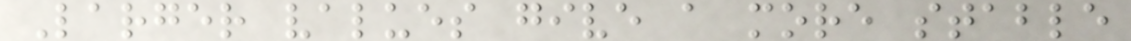Larger values give a more stable
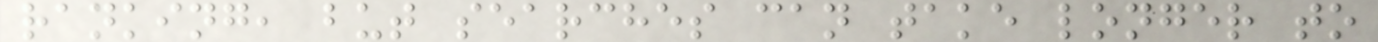ranking, but searches can take longer to
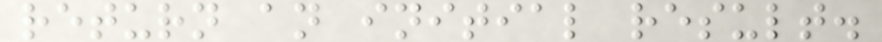return an initial result.
